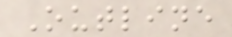Outline
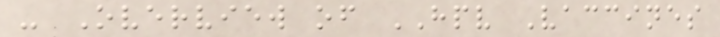- Overview of HPV Vaccines
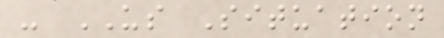- US Situation
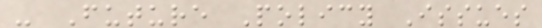- Future Policy Issues
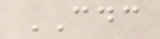CDC
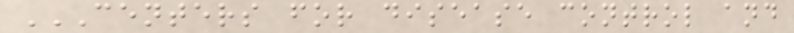CENTERS FOR DISEASE CONTROL AND
